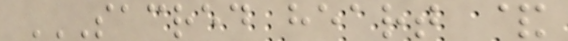SACRED HEART &
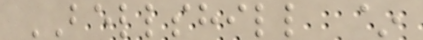BELLSHILL ~
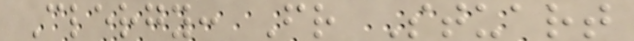Clergy: Fr Stuart
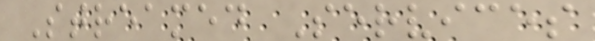Streamed Services
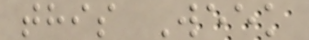this Week
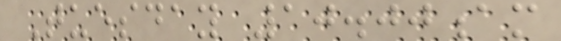Tuesday 10.00am
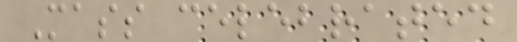Mass celebrated
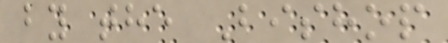by the Bishop
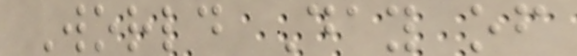World Day of
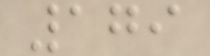179
